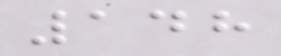148
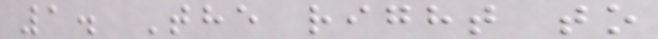1. The right to
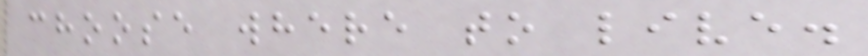choose where to live.
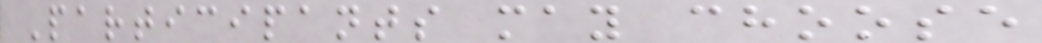Participants may choose
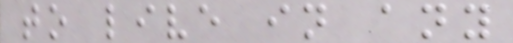to live in any
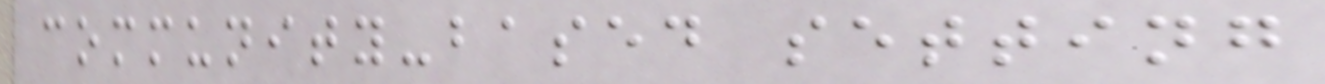community-based setting
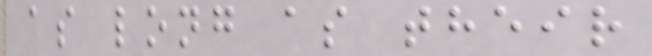as long as their
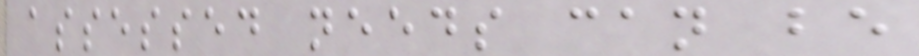assessed needs can be
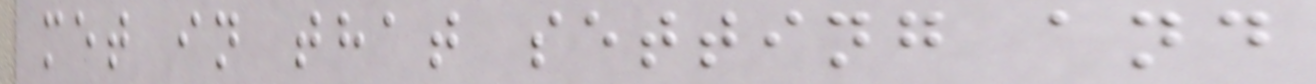met in that setting and
